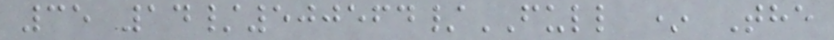35 14/500564/FULL * The
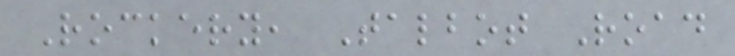Rockery, Talbot Road
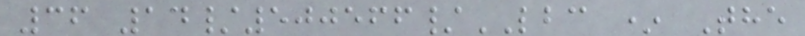36 14/500566/LBC * The
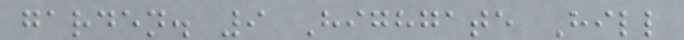garden. 9 Highgate Hill
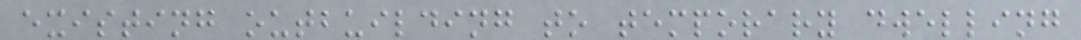existing outbuilding to temporary dwelling
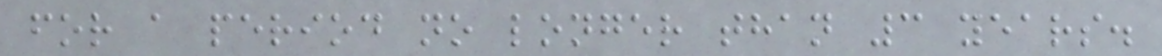for a period no longer than 3 years.
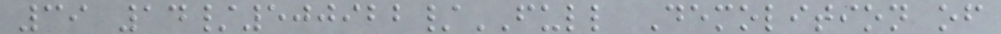39 14/500922/FULL Demolition of
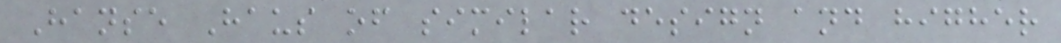Hanse Haus of similar design and higher
